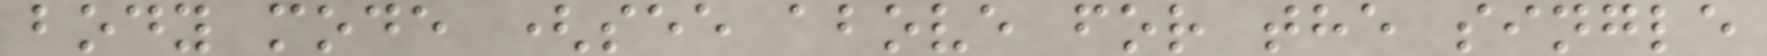body mode (see above for the single
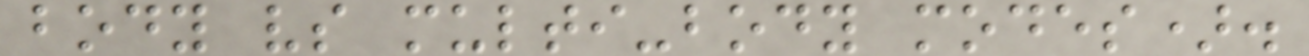body vs multi-body modes).
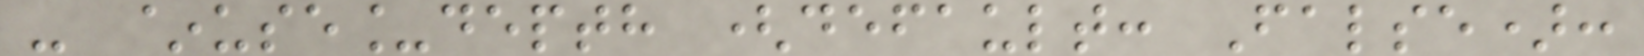- ~use_depth (default: False):
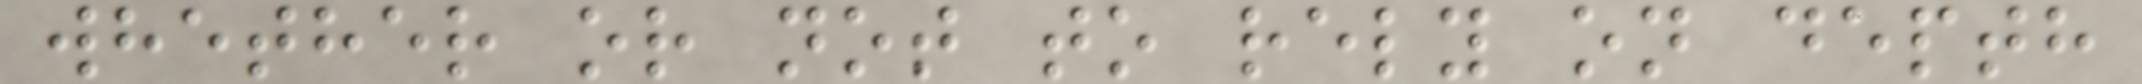whether or not to rely on depth
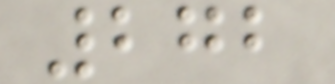272
